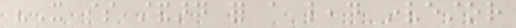"It is standard for a lead investor
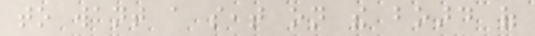to want a seat on the board of
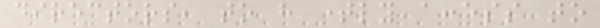directors, to have timely access to
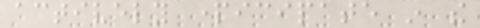actively participate in the
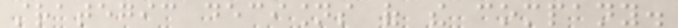strategic decisions of the company.
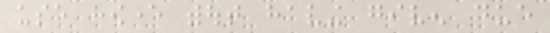use however without having given due
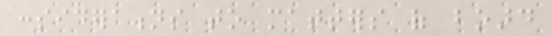considerations to matters of board
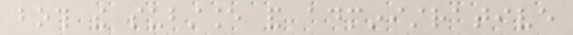both the substance and administrative
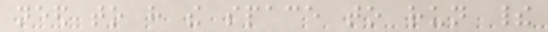need to have the space to run their
